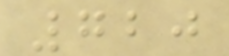720
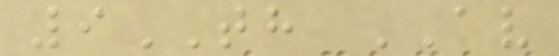9TH AV
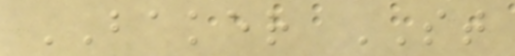BAKER ST
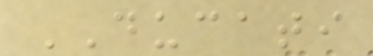DUCATI
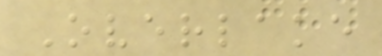Overlake
